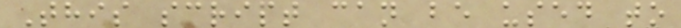This script can be used to
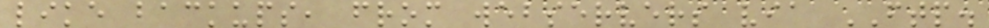like backups, from webservers via FTP.
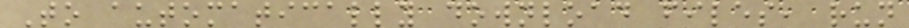To automatically download files, run
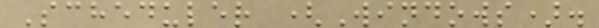Scheduler (Windows).
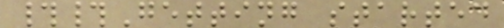##Getting started
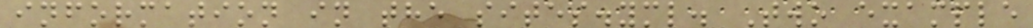information in the sites.yml. Two example
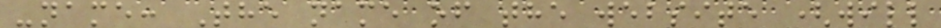-name: The name of the website (will
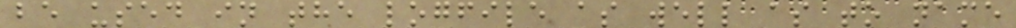be used in the logfile as well as to name
